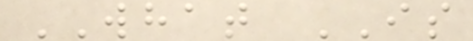WHAT IS
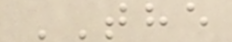THE
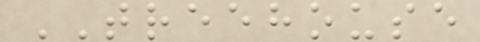TREEHOUSE
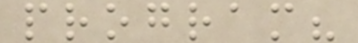program?
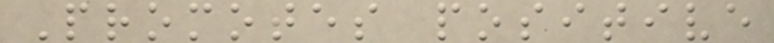Promotes positive
